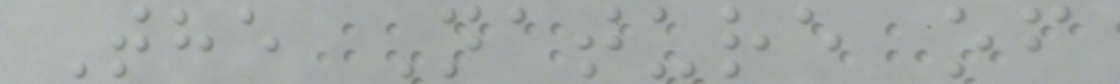The Nature of
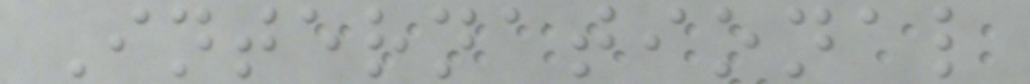International
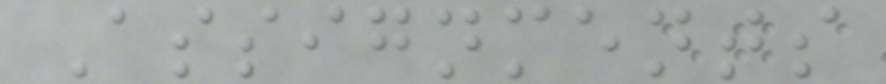Assignments
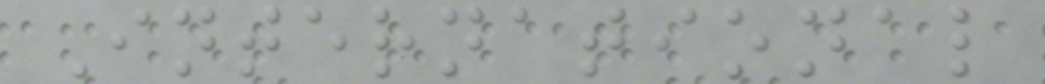International
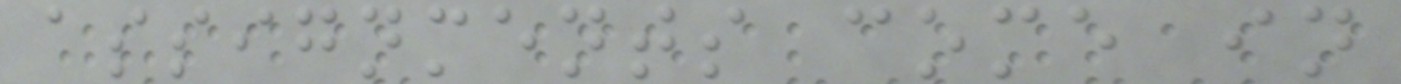assignments come in
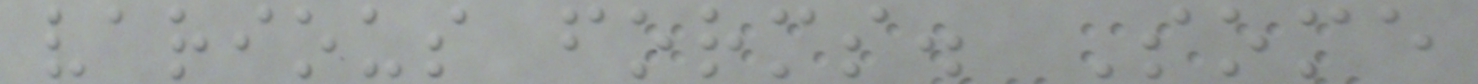various forms. Some
